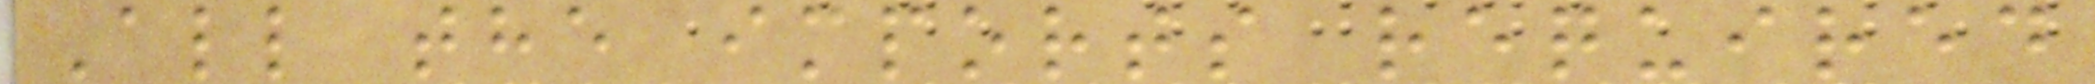All the imports required
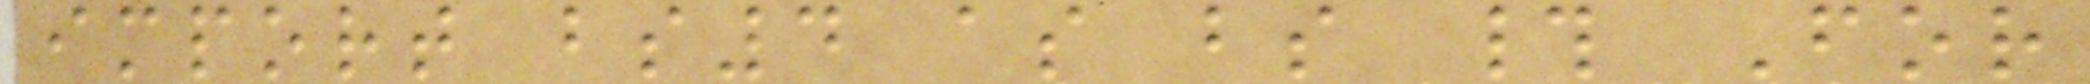import bs4 as bs # For
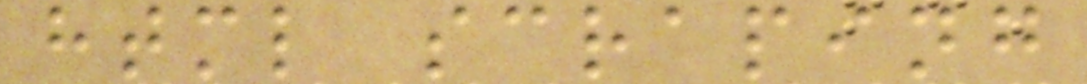html scraping
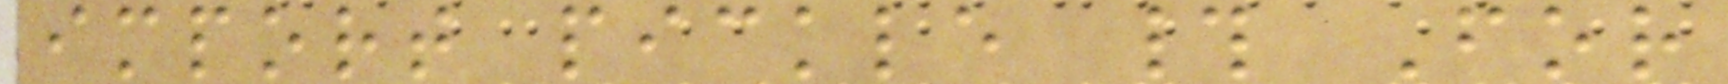import pickle # For
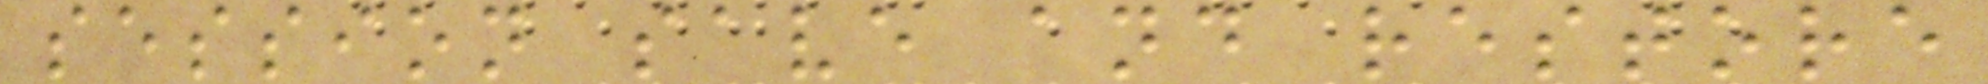session save and restore
